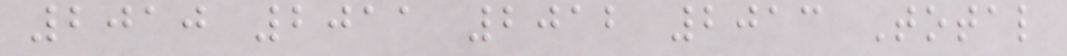2010 2011 2012 2013 Total
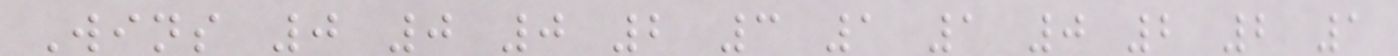Wins 0 0 0 2 3 1 1 0 2 2 1
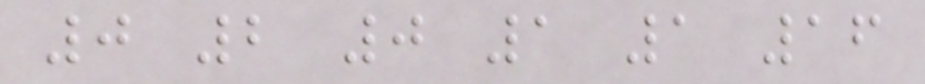0 2 0 1 1 16
